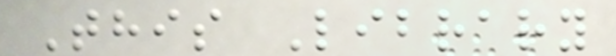This Library
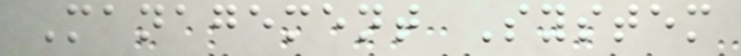Management System
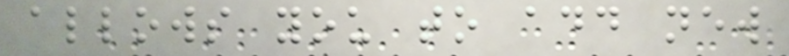allows you to add new
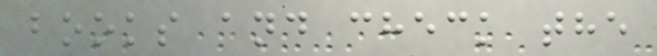books and check the
